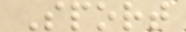Sport
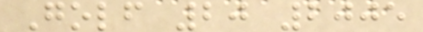Golf 20 2005
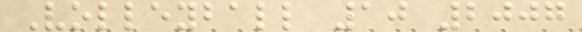Volleyball 10 2007
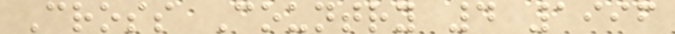Cross Country 4 1996
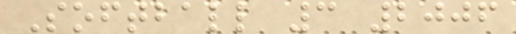Softball 3 2006
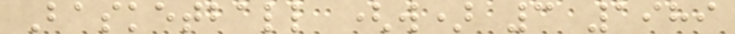Basketball (w) 3 1989
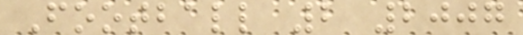Football 2 2007
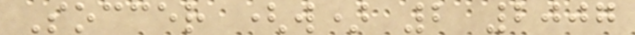Soccer (w) 2 2007
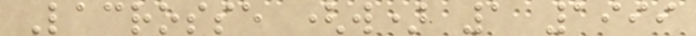Lacrosse (w) 1 1999
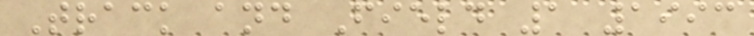Track and Field 1 1993
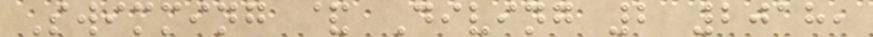Swimming & Diving 2 2018,
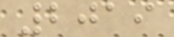2019
